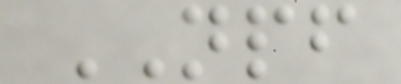NPF
